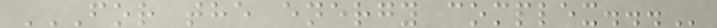FOR THE ENERGY COMPLEX...
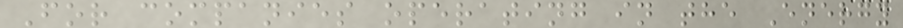For companies operating in the Energy
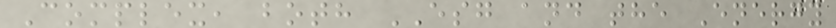Complex, both ESG and the Energy
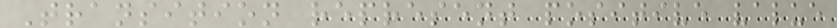Transition represent positive value
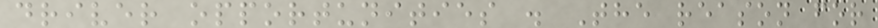driver opportunities . The reason for
